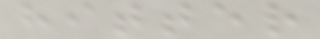hitter
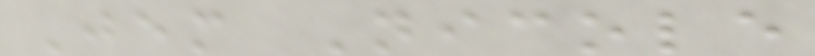Jem Nicole
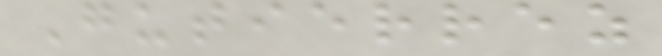Gutierrez
